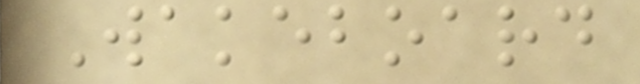Wakeboard
